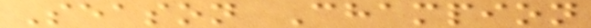Season Champion
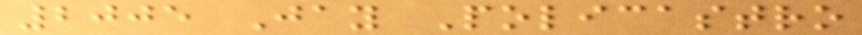2005 Jay Policastro
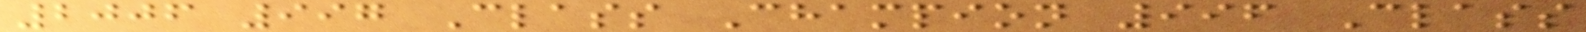2006 997 Class Champion 996 Class
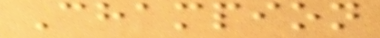Champion
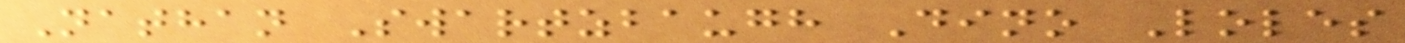Nathan Swartzbaugh Dino Loles
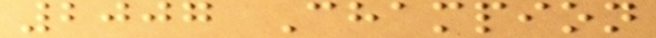2007 Champion
